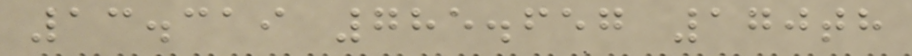13.319 785.657 170th
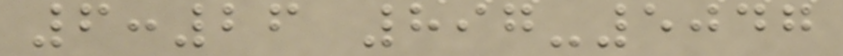6:26 897-5047
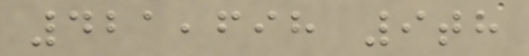421,698 9th
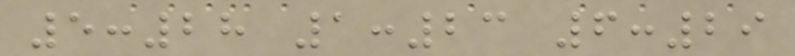5:28 1:23 6:29
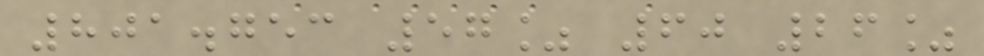801.753 57% 60 26%
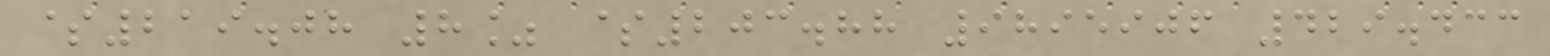$219.08 8% $203.88 9895906 429.433
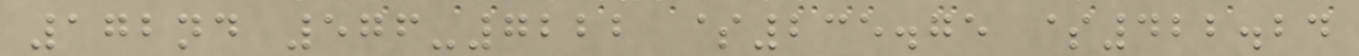172nd 576-7222 $235.75 $422.24
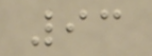93
